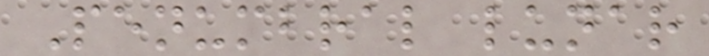Penumbral lunar
